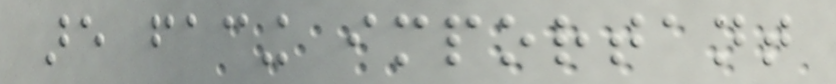are facing important
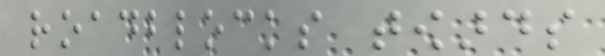roadblocks towards
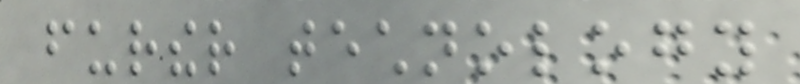further technology
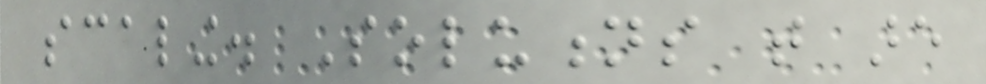scaling. Solutions that are
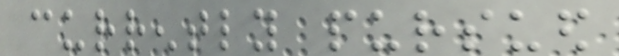currently pursued
